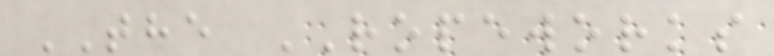THE ROPEWORKS
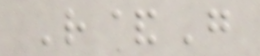R&G
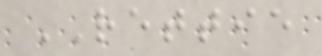RETTIE
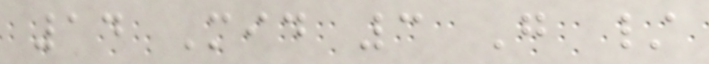14 Mid 3 G /
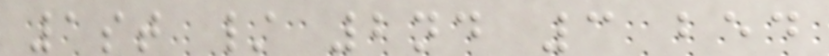1st / 2nd 3 bed
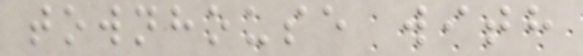townhouse with
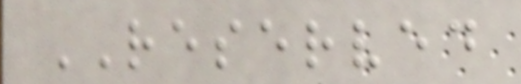RESERVED
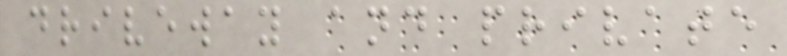driveway and private
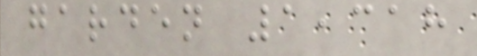garden 1,318
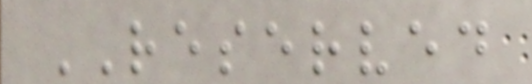RESERVED
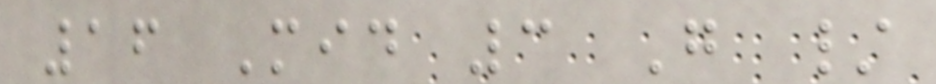16 Mid 3 G /
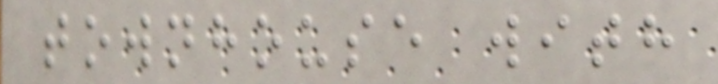townhouse with
